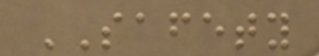SAFETY
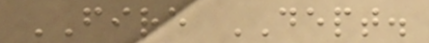FIRE DEPT.
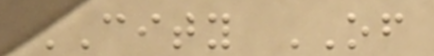CITY OF
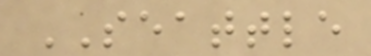SEATTLE
